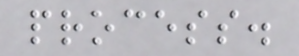process.
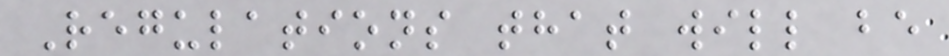Regulations that will be
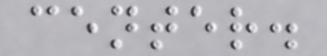center.
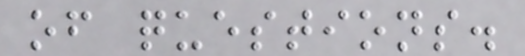of questions.
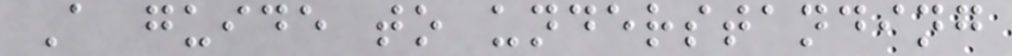A guide to understanding
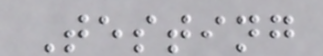Testing
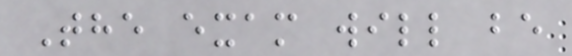The exam will be
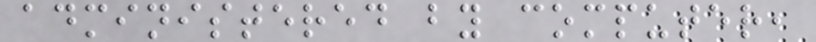administered by computer,
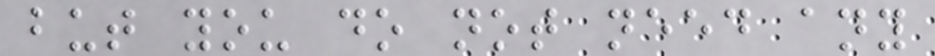but you do not need any
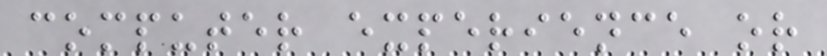computer experience or
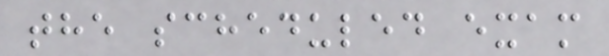the scheduled exam
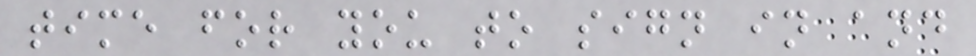time for you to sign in and
